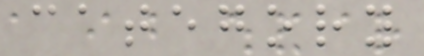category
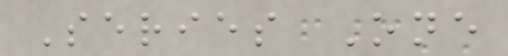Series One
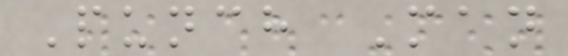Punch Man
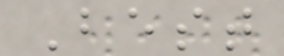Best
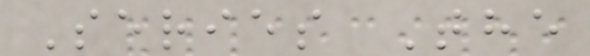Series The
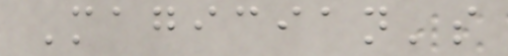Magician's
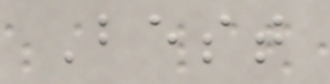Best
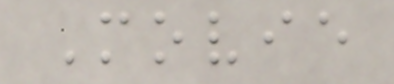Movie
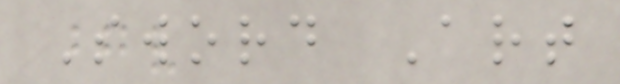Sword Art
